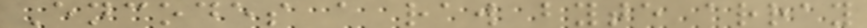Encodes a raw byte array
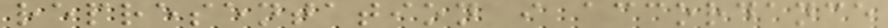representation i accordance
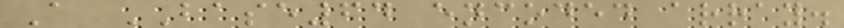A BASE64 encoded array.
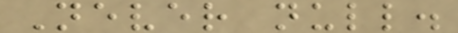Never null.
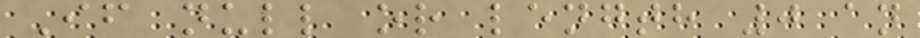If null or length 0 an
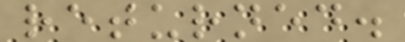returned.
